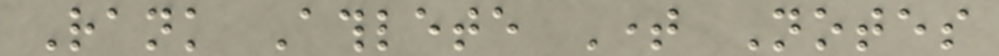Rank Athlete Time Notes
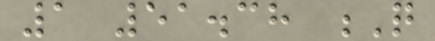1 51.38 Q
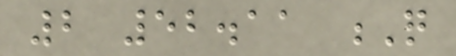2 52.11 Q
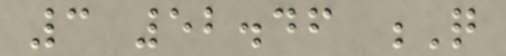3 52.46 Q
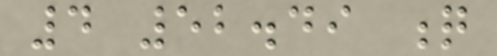4 52.49 q
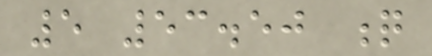5 53.50 q
